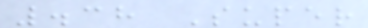.38 Super
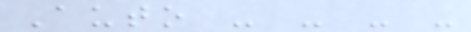Auto - - - -
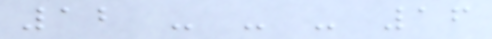12 - - - 16
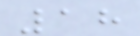18
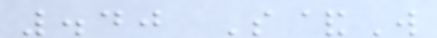.40 S&W
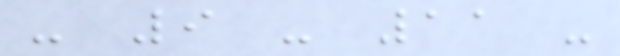- 9 - 11 -
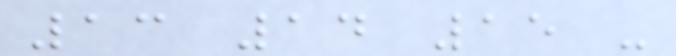13 14 15 -
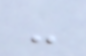-
